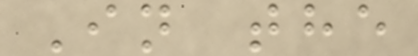In the
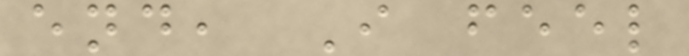end, I feel
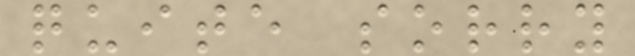quite sorry
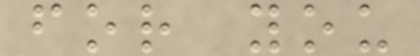for you
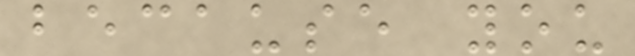because you
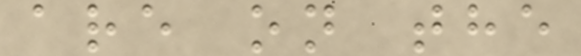are on the
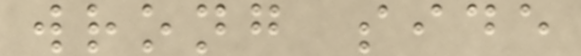wrong side
